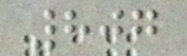807
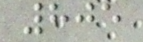805
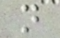n
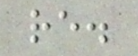re.
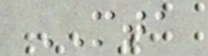MTA
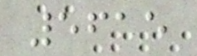5615
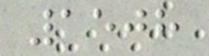1508
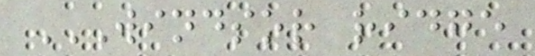WINDSOR RIDGE
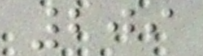209
